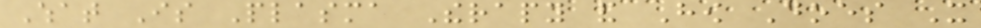What Is Plasma Therapy and How Does It
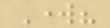Work?
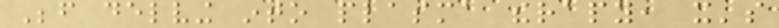Before delving into plasma therapy, it's
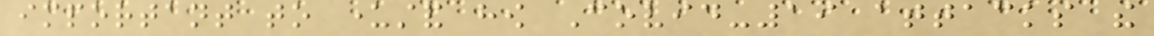important to understand how Covid-19 attacks the
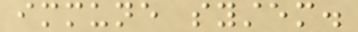immune system.
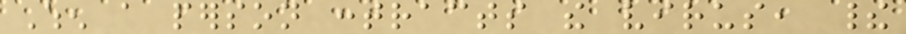When a person contracts the virus, their
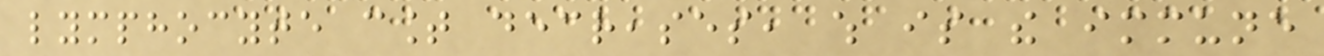lymphocyte count decreases, which is the immune
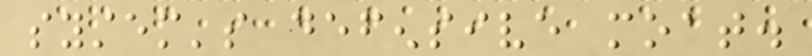system's defensive moat.
